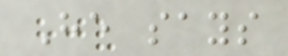He says
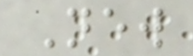New
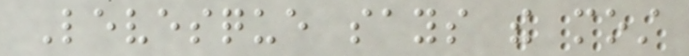Levesque says the most
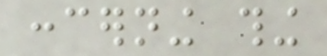concerning thing
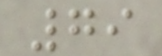79
